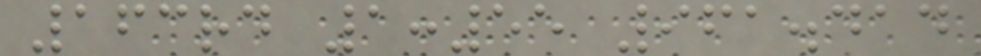163rd 1:55 961.414
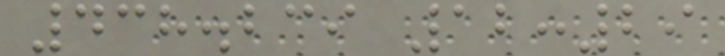438.239 12:29
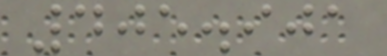405.901
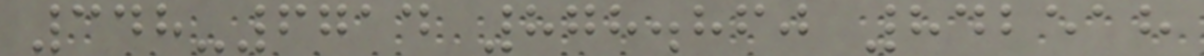348-6714 878.860 842518
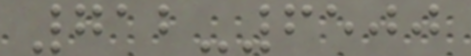712-6500
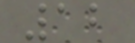12
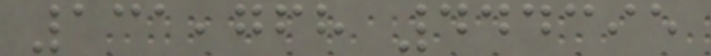131,768 444395
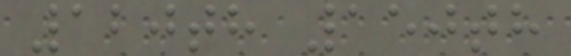120th 150th
